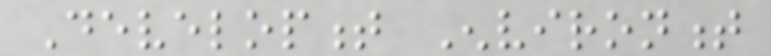Development Environment
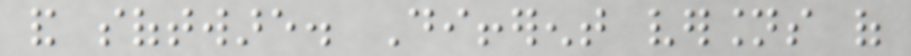and software. Different versions of
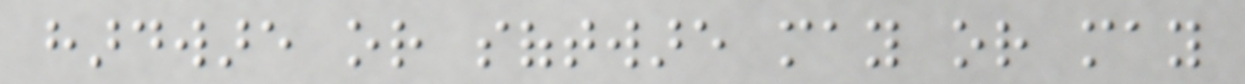hardware or software may or may
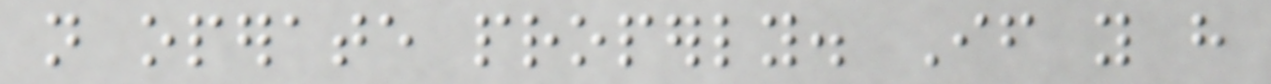not operate properly. If you have
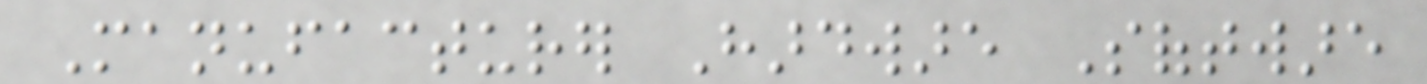Manufacturer Hardware Software
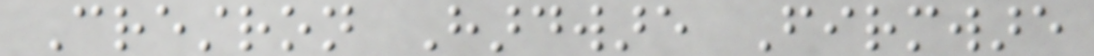Crestron Hardware Firmware
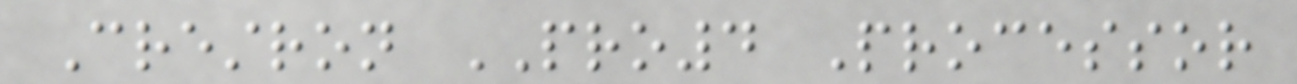Crestron PRO4 Processor
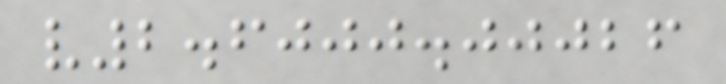v2.6000.00026
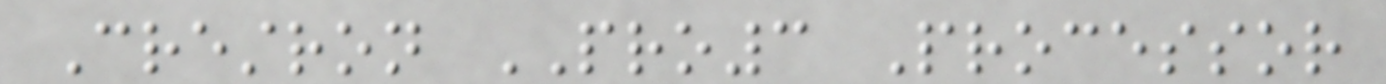Crestron PRO3 Processor
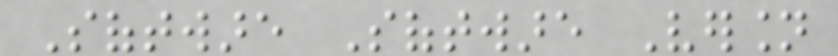Software Software Version
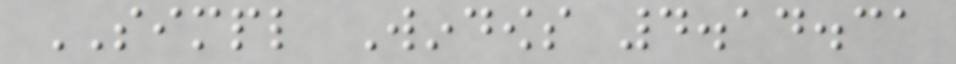SIMPL Windows 4.14.31
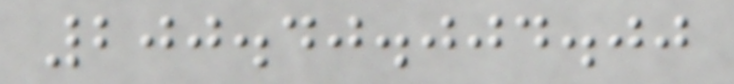200.40.004.00
